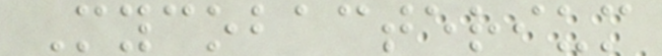Mycobacterium
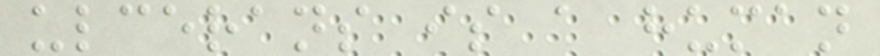ulcerans is a human
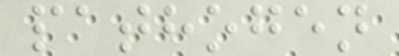pathogen
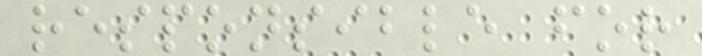responsible for
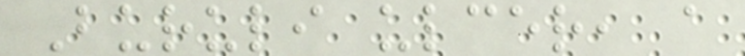Buruli ulcer, a
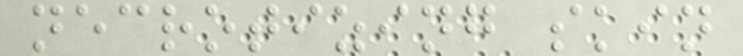necrotizing skin
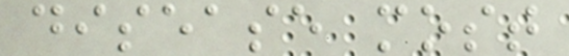disease most
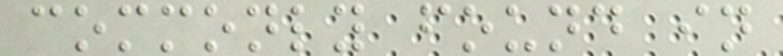commonly found in
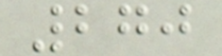270
